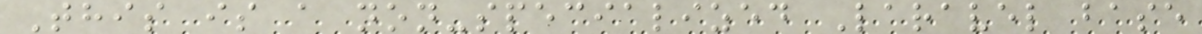This is a non-specialized Laravel base
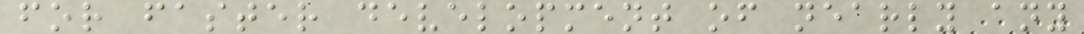for faster development of nearly any
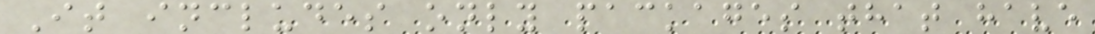It includes only packages that have
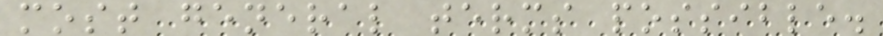most general terms possible.
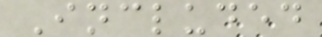Included
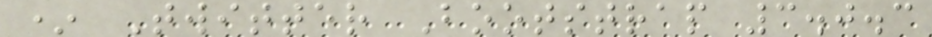* Twitter Bootstrap 3.0.3
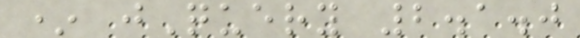* jQuery 2.1.0
